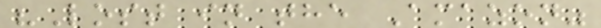"Lost in the Amazon"
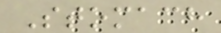Stomach
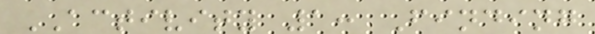ACTIVITY 1: Finding
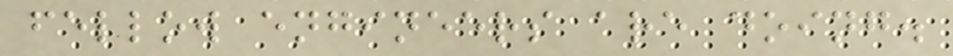fellow engineers are doing.
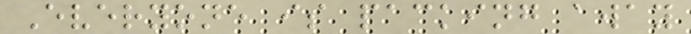Everyone is packing away
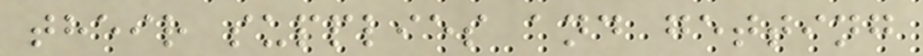their supplies and getting
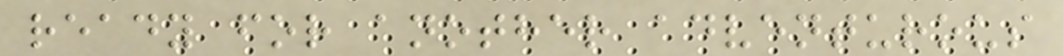ready for another adventurous
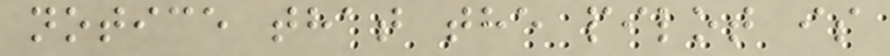notice that the pilot is
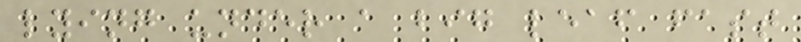lying under a big leaf fast
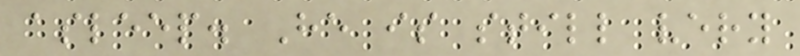asleep. He is still very
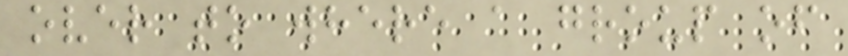over to where a group of
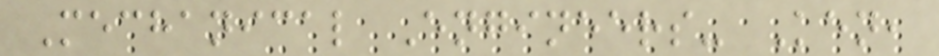Mechanical Engineers- Ken,
